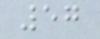57
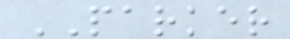PARKER
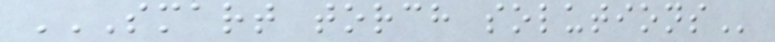SMART TORCH SOLUTIONS
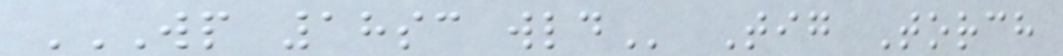WP 18SC WLD Tig Torch
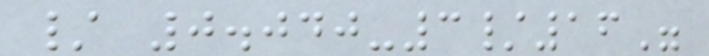/ 0.040-3/16"
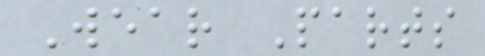Wear Parts
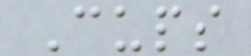Cups
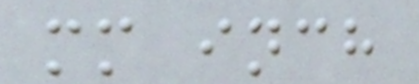mm inch
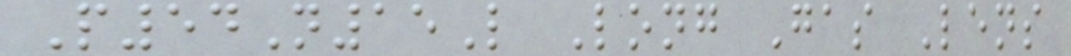P54N15L Long Gas Lens
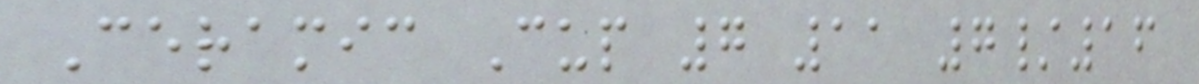Ceramic Cup 7 11 7/16
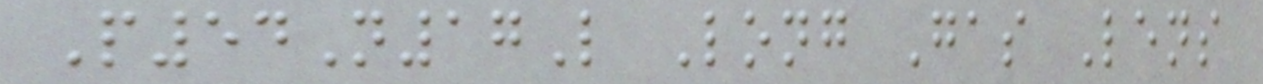P54N17L Long Gas Lens
